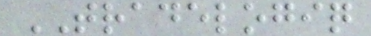TRADELOGIQ
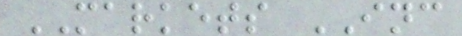MARKETS INC
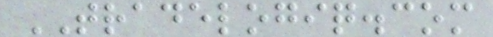TRADELOGIQ.com
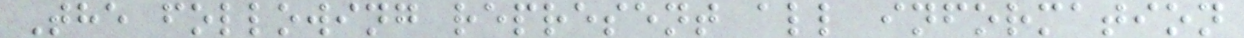The following represent all information
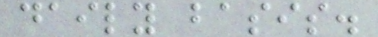daily basis.
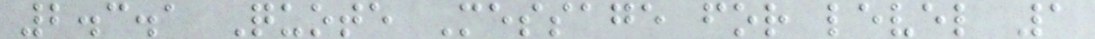2.3.1 Quote Message for level 1
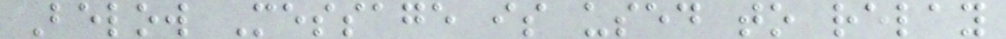Below Message is used to relay
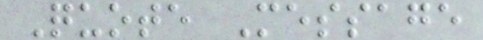Quote Message
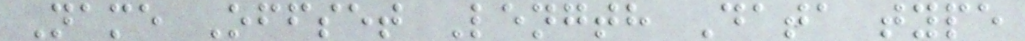Name Offset Length Data type
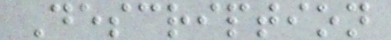Description
